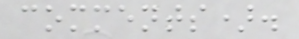comments).
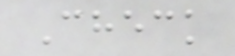Check
